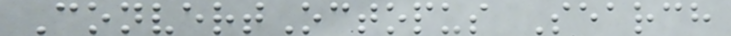ConvertOctopus Search
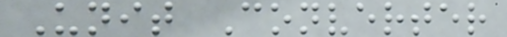Unit Converter
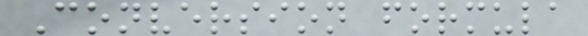Conversion formula
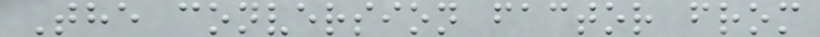The conversion factor from
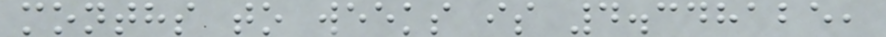months to weeks is 4.348125,
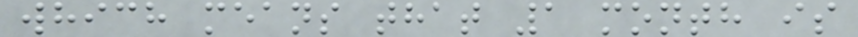which means that 1 month is
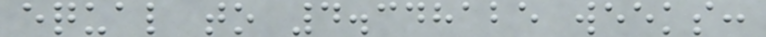equal to 4.348125 weeks:
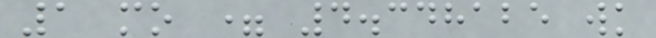1 mo = 4.348125 wk
